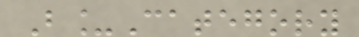B_Category
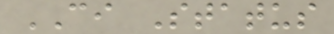CI Status
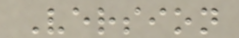Version
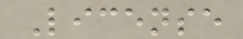License
